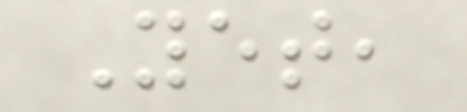Yet,
